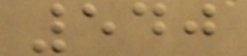540
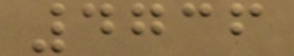4736
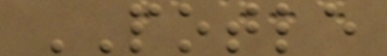POTLE
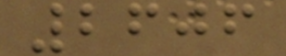2606
